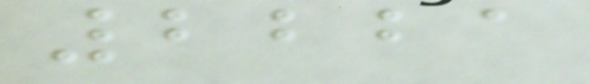2221
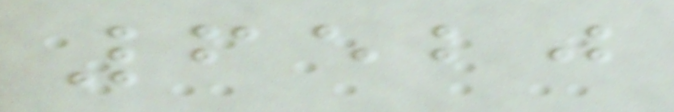6520
